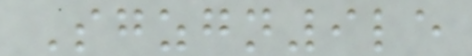Sgzgn9le
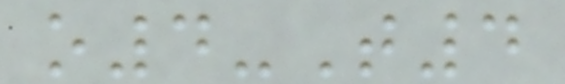o4-T4
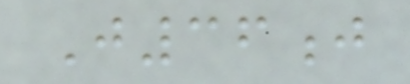J36j
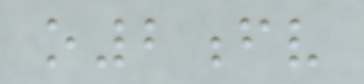o2fv
